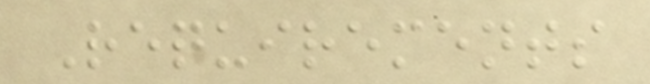Requirements
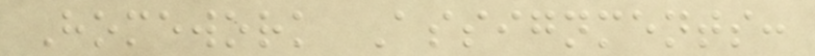Homework Assignments:
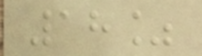18%
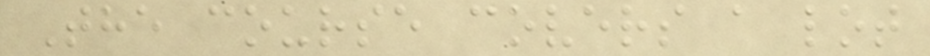The course covers a lot
